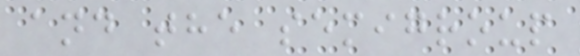and the semigroup
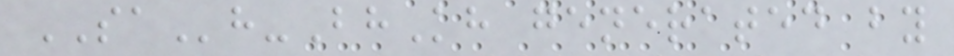SAh-BhKh generated by
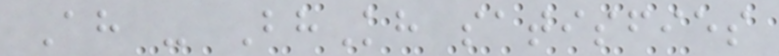Ah - BhKh satisfies
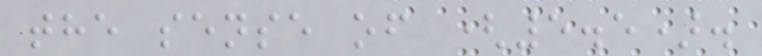the sense of (5.5).
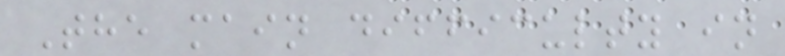The main difficulty in
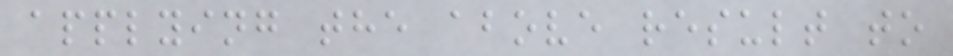applying the above result to
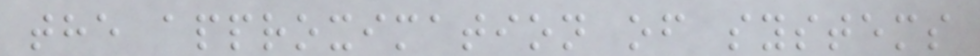the approximation of systems
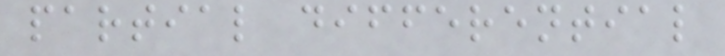partial differential
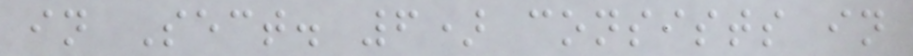in Sect. 6) consists in
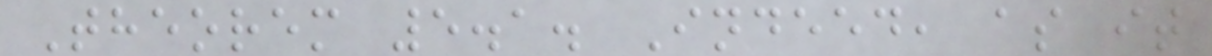Theorem 5.1. Indeed, as it
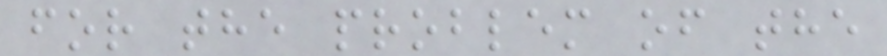for the problem of the
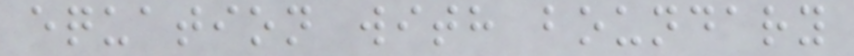equation with boundary
